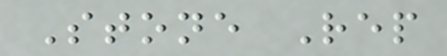Stone Rep
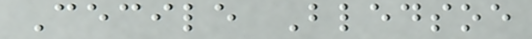Cecile Bledsoe
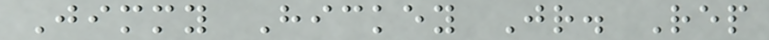Jimmy Hickey Jr. Rep
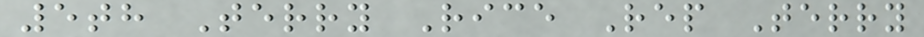5th Terry Rice Rep Terry
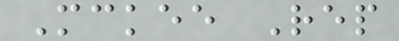Mckee Rep
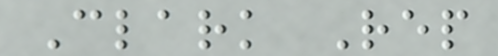Clark Rep
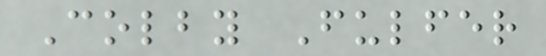Colby Fulfer
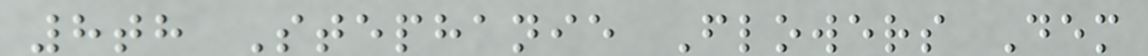8th Stephanie Flowers Dem
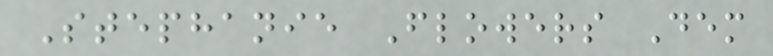Stephanie Flowers Dem
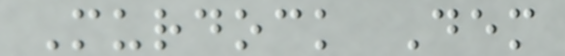Murdock Dem
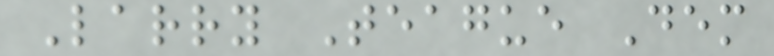Larry Teague Dem
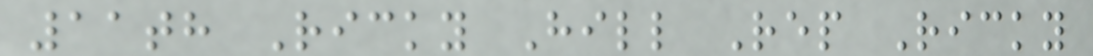11th Ricky Hill Rep Ricky
